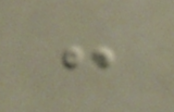:
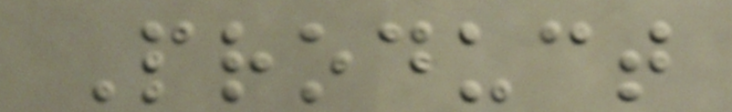Product
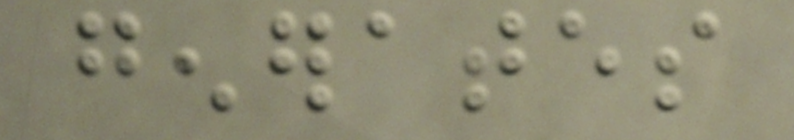generates
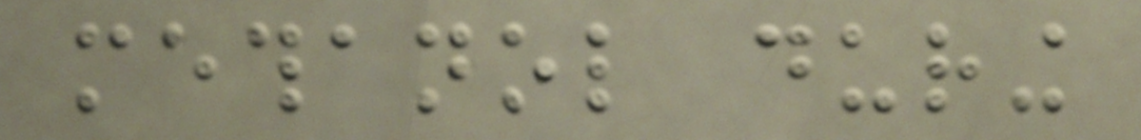methanol during
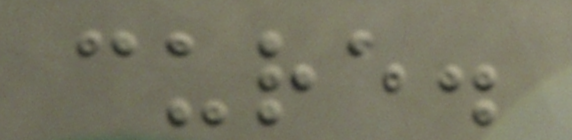cure.
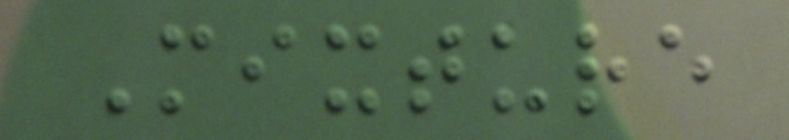Mixture
